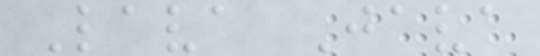Lava Java
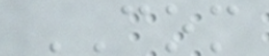COM
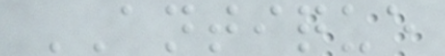ANTIQUE
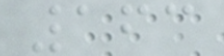163
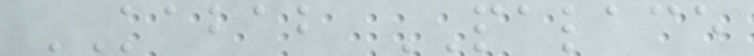KABAB PALACE
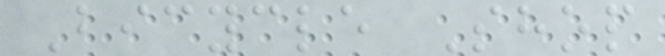Bicycle Shop
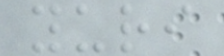yuri
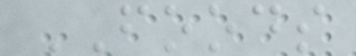FOODS
